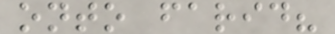onto farid?
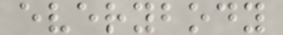everybody
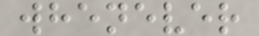whenever
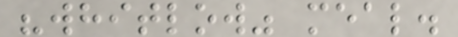"whitlow" meal.
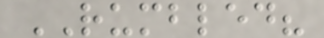RUMBLED?
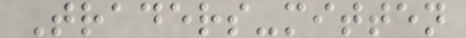Traders-mitten
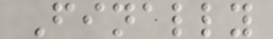Finally
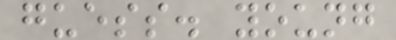guess. young
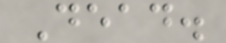Dead.
